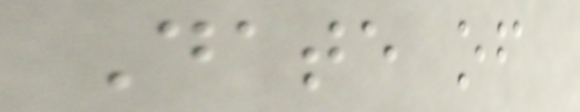Date of
